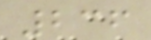236
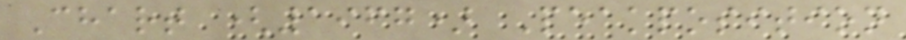Chart (1967) Peakposition
